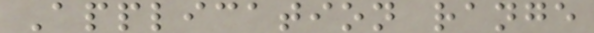Application range
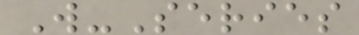W-Series
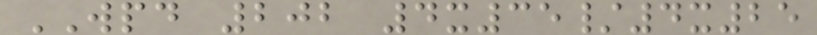WPD 202 4x35/4x25
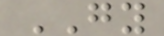GY
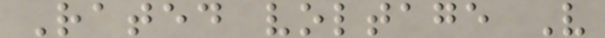Rated voltage V
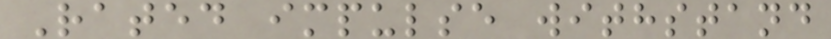Rated impulse withstand
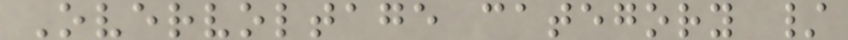Overvoltage category /
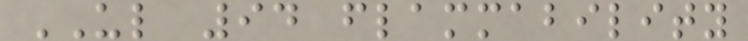UL 94 flammability
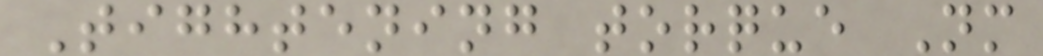Tightening torque Nm
